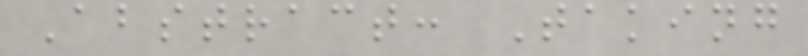Abstract: Taking
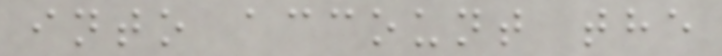into account the
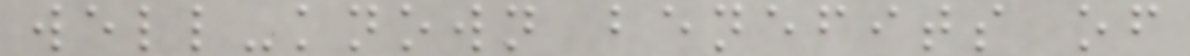well-known benefits of
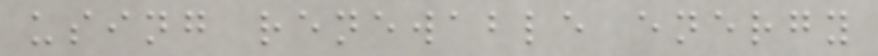using renewable energy
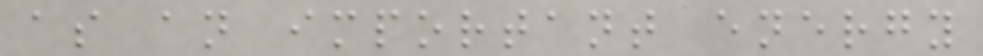as an important energy
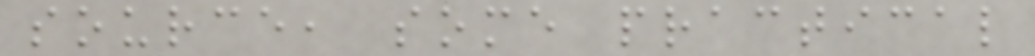source, some practical
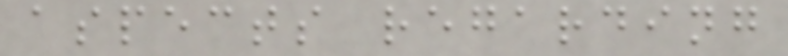aspects regarding
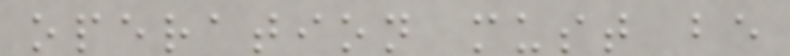operation must be
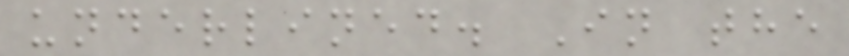underlined. In the
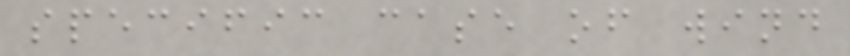specific case of wind
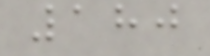180
